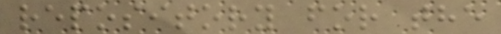repository for the
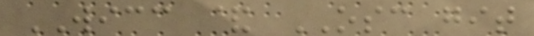WICC & OSC git
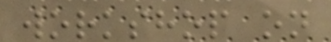workshop on
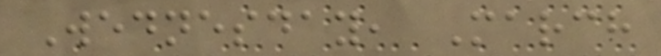Wednesday, March
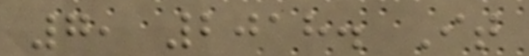7, 2018. It
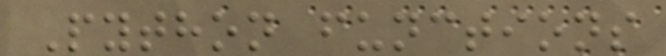Python functions
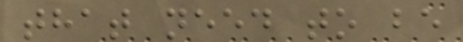that need to be
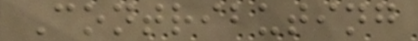Contributing
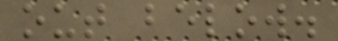out below.
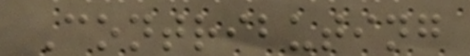Contributing
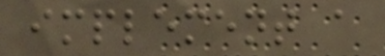implement a
